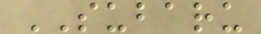SUBARU
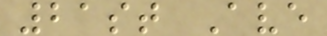21st Ave
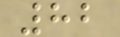82
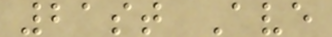21st Ave
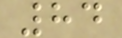84
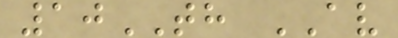10TH AV
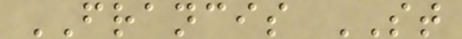FRANCIS ST
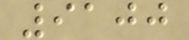9100
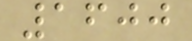1600
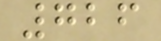726
